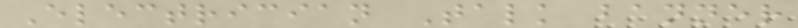Electrician Talk banner
